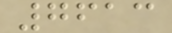7613
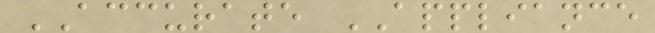ACCURATE APPLIANCE
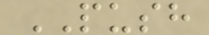PUSH
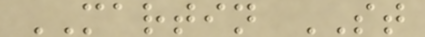MARTIN ST
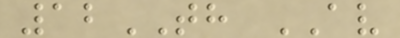12TH AV
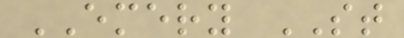EMERY ST
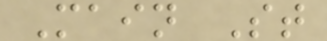Main St
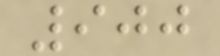900
